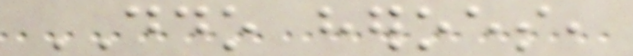DDO heroes,
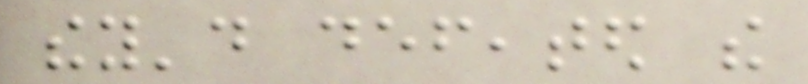they'd defeated the
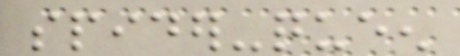spider-queen
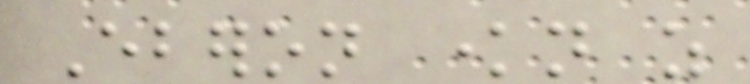Eberon known as
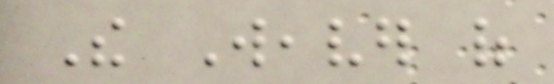The Weaver of
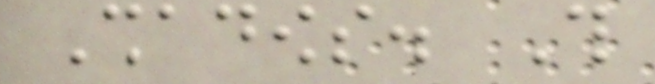Shadows. This
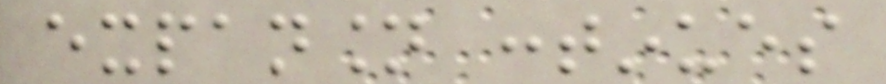expansion continues
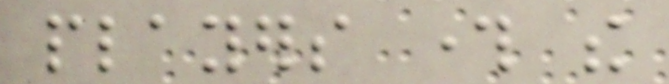players through the
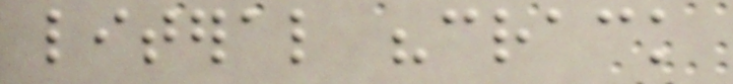literal "crack
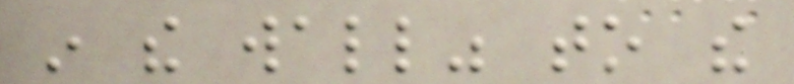in the wall" to the
